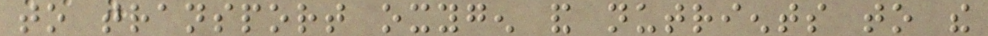to transport oxygen and nutrients to the
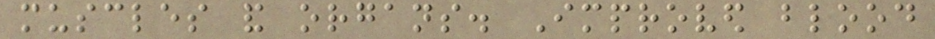muscles and organs. Improved blood
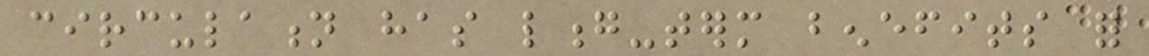circulation has long-term benefits for
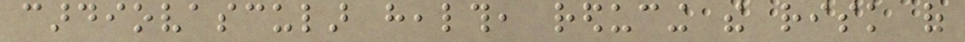cardiovascular health, reducing the risk of
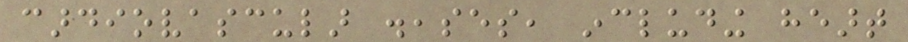cardiovascular diseases, including heart
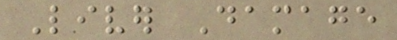Liver Damage
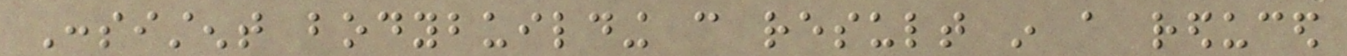Consistent bodybuilding can result in a reduced
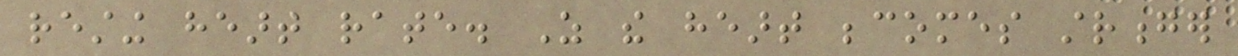resting heart rate. As the heart becomes stronger
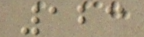123
